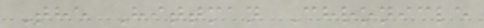The Hittman Chronicle
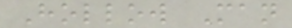Hollow Man
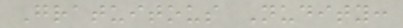Gratuitous Nudity:
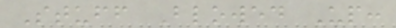Stuff Blowed Up:
